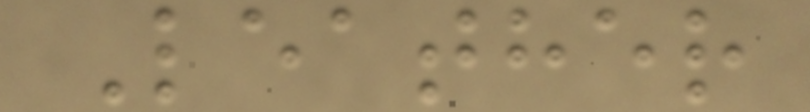Leather
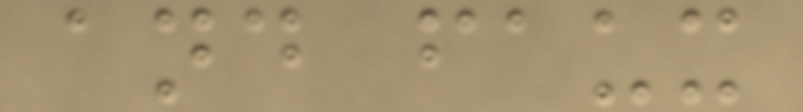and faux
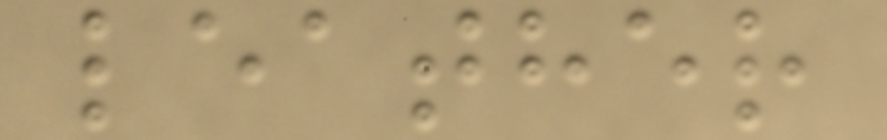leather
